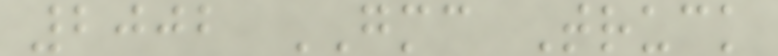2002 GMC Truck
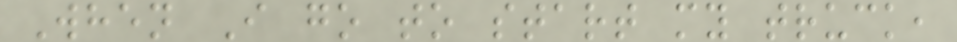When I go to start my truck,
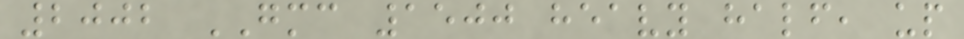2002 GMC 1500 heavy half, up
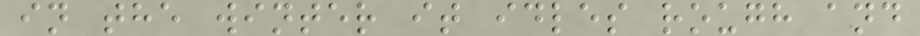in the winter it idles rough and
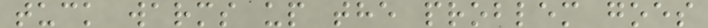tuck warms up the problem goes
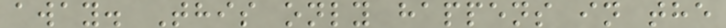away. This only happens in the
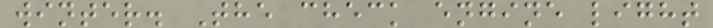winter. The check engine light
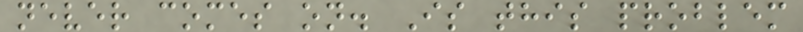never comes on. Is this problem
